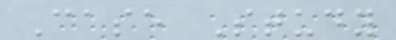Case Study
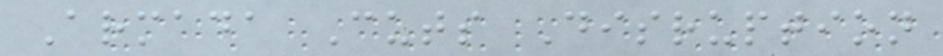Armada Cuts Disruption
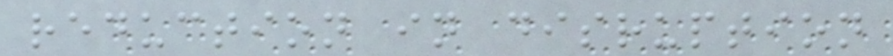reduction in disruption
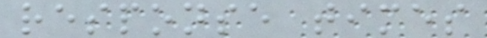response times
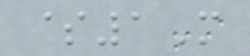$1M
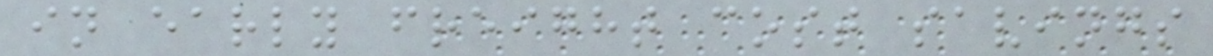in early freight cost savings
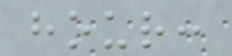hour:
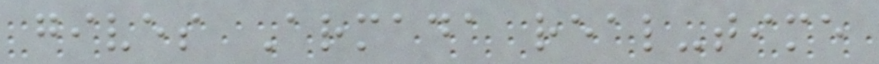gives Armada real-time
